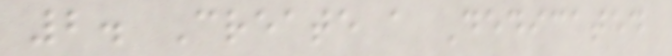2. Create a Dedicated
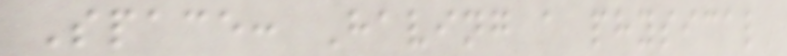Space: Having a physical
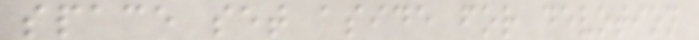space set aside for devotion
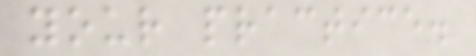your practice.
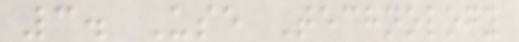3. Use Technology
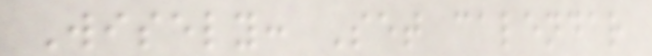Wisely: Set calendar
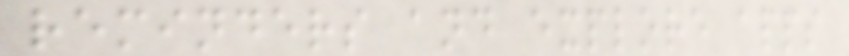reminders and explore apps
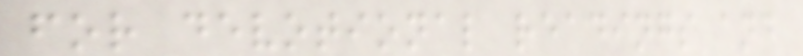for devotional readings and
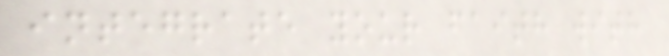integrate your faith with
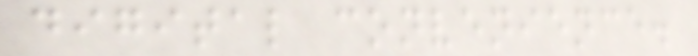digital convenience.
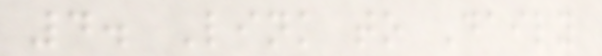4. Link to Daily
